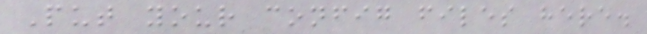Put your config files here.
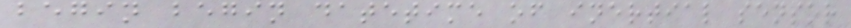begin begin datetime of inertial sensor
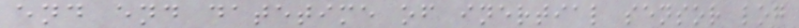end end datetime of inertial sensor log
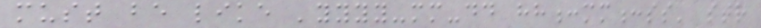must be like 'yyyy-mm-dd hh:mm:ss' str
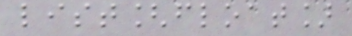list[float]
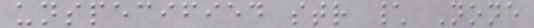unspecified str \ None
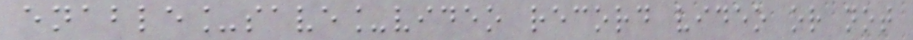enable_save_video record video or not
